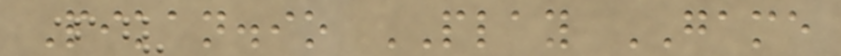Pikan.io PLAY GAME
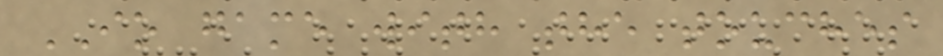IO game with the touches
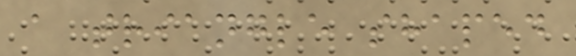a triangle shaped
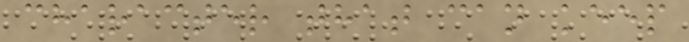character that can keep
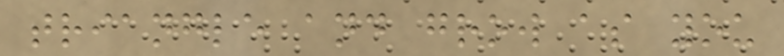triangle and grow as you
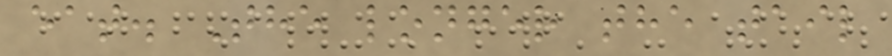eat. The longer the tail
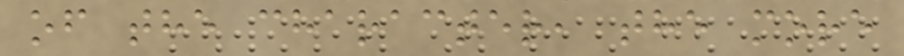of the character, the more
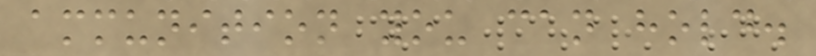ammunition you can hold.
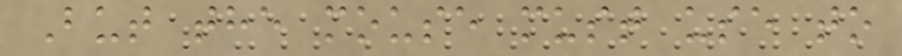But the mouse must use to
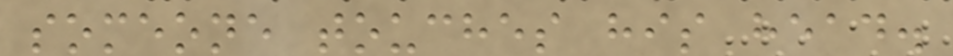someone touches his head.
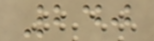240
